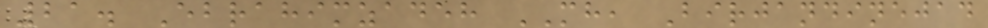21. Ebrahimzadeh MH, Birjandinejad
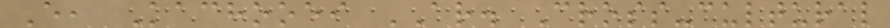E, Kachooei AR. Cross-cultural
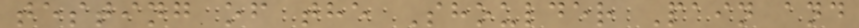testing of the Shoulder Pain and
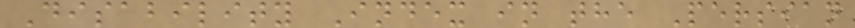Disability Index in the Persian
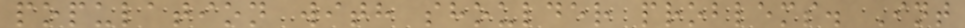population with shoulder problems. Int
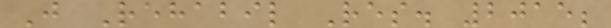J Rehabil Res. 2015;
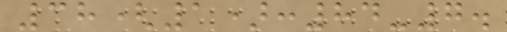38(1):84-7.
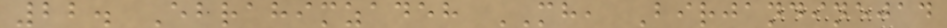22. Ebrahimzadeh MH, Birjandinejad
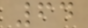64
